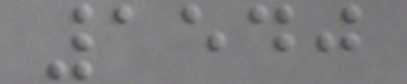1540
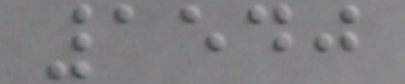1540
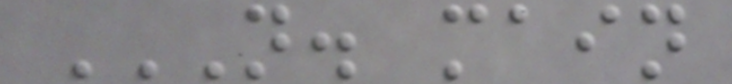N. MAIN
